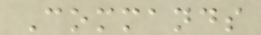Commands
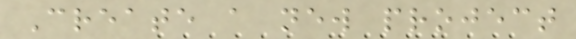Create a new project
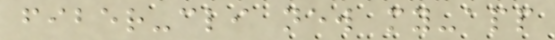fiber-cli new my-app
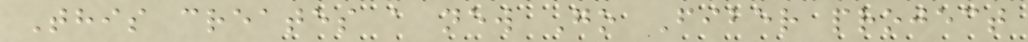This creates a new Go Fiber project
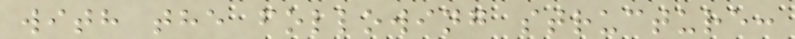with the following structure:
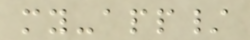my-app/
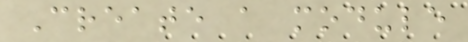Create a module
